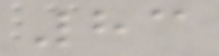83
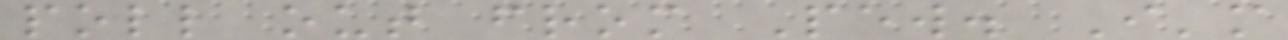poll out from Pew. I'm
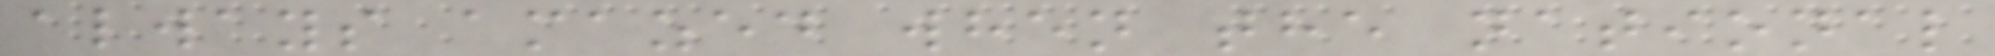always amazed when the national
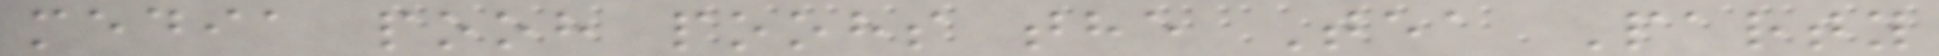media pooh poohs the Tea Party
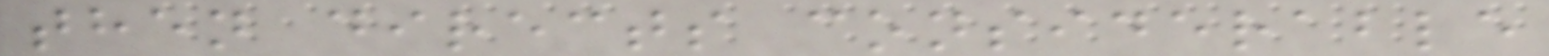then directs considerable
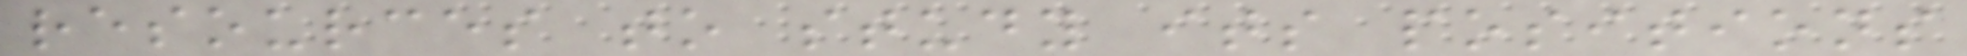resources to study its positions
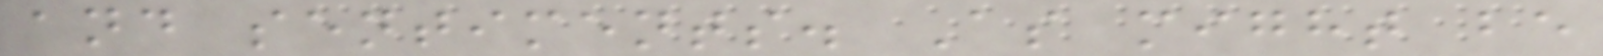and sentiments. As might be
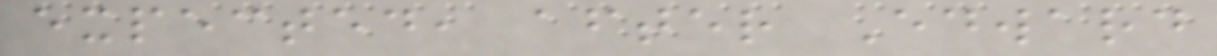expected, after Edward
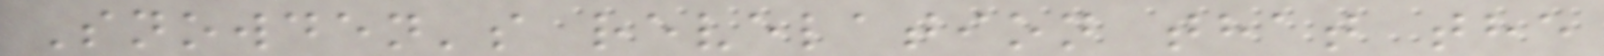Snowden's revelation that the
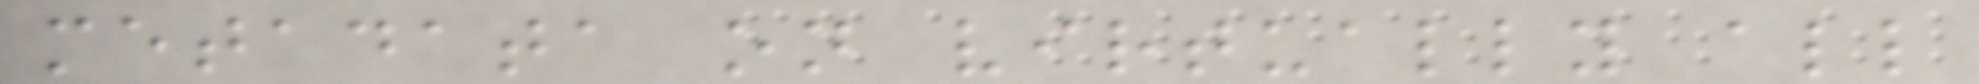metadata on virtually all
